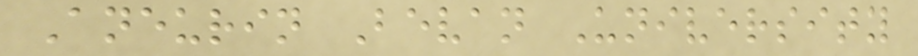Aneurin Bevan University
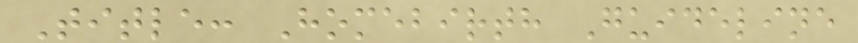Title: Homebirth Guideline
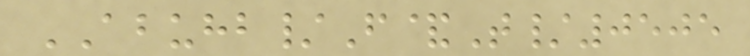ABUHB/F&T/0505
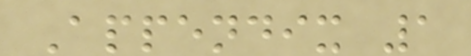Appendix 1
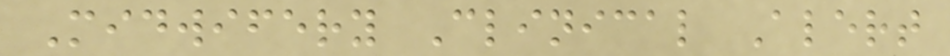Midwifery Clinical Alert
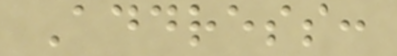Address:
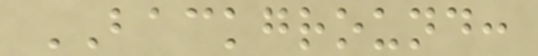BACKGROUND:
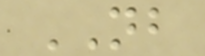NB
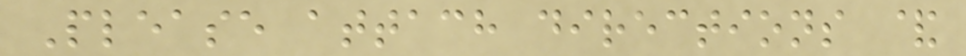Please attach directions &
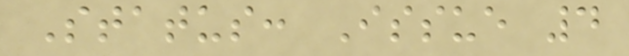Status: Issue 4
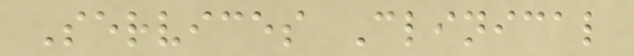Services Clinical
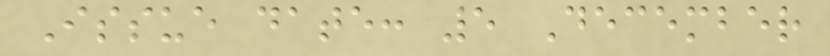Issue date: 5 December
